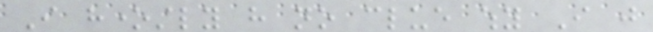I honestly have no clue why I just
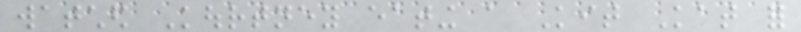watched Kourtney eating a Kit Kat for
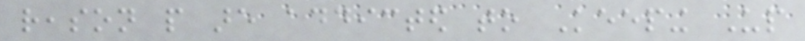reason people are addicted to Keeping Up
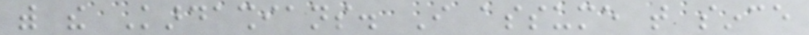with the Kardashians. I assume that since
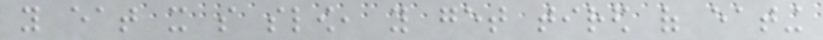you eat it so slow, you get tired of eating
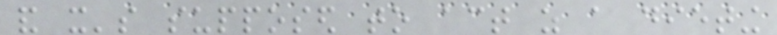and it's supposed to act as a dieting
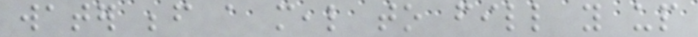water before a meal to fill you up
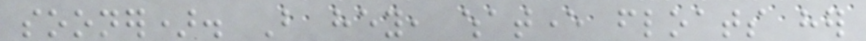sooner). But hey, whatever floats her
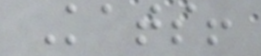Kats!
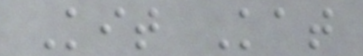Kit Kat
